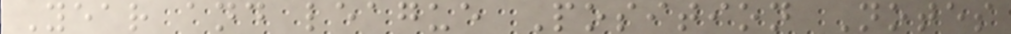Year and league Position Notes
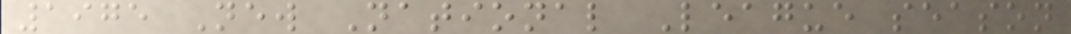1975 New National League season
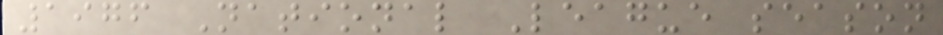1976 National League season
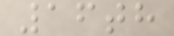16th
